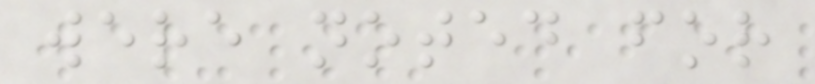were noted for
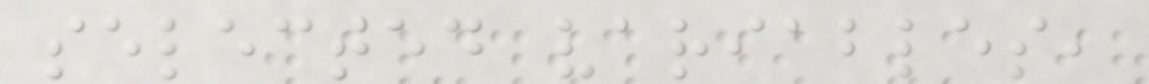selected variables,
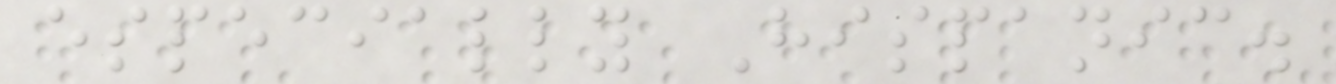especially Hispanic.
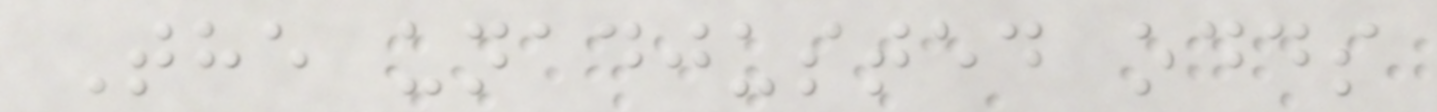The unadjusted odds
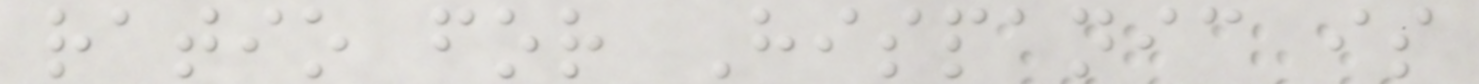ratio for Hispanic is
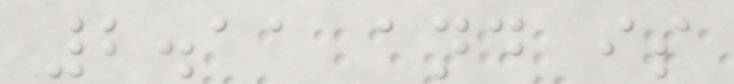2.11 and is
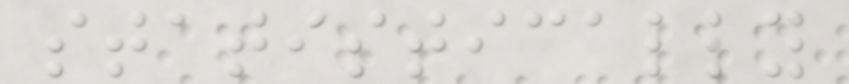statistically
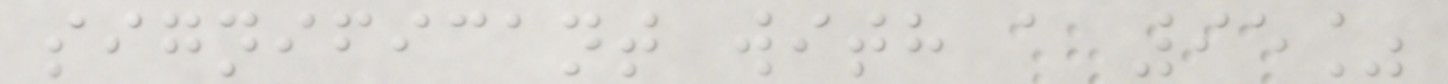significant with a 95%
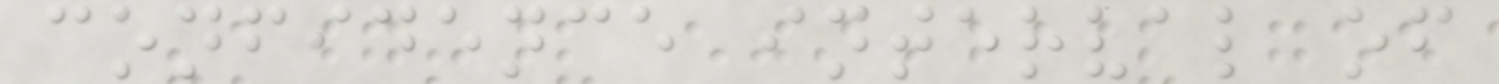confidence interval of
